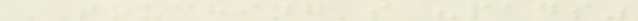TOUCHING's "pads"
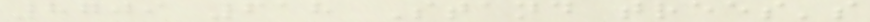8709 618 Stand trees's
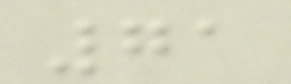71
